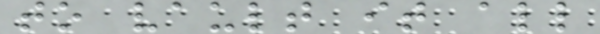to vault it all
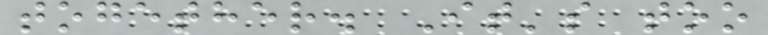together. It's too
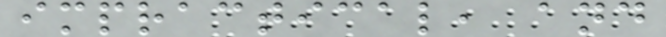impractical, and
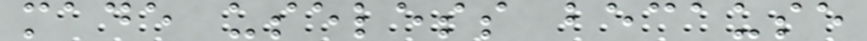made useless because
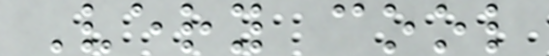Very cool
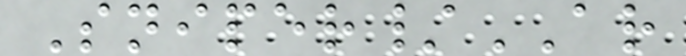Sniper/AR
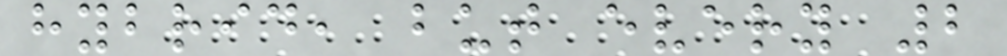hybrid, but every 2
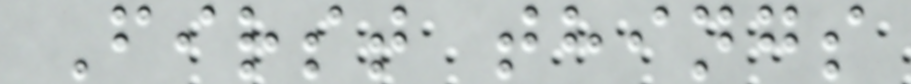First things
